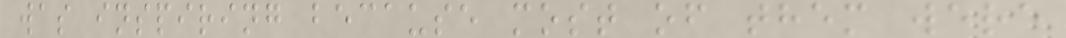was inspiring because most of them were
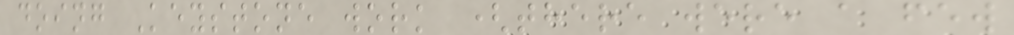doing Keystone work (there were a few
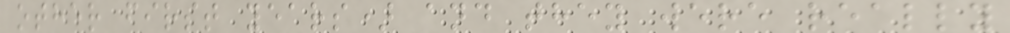other first years) and they were really
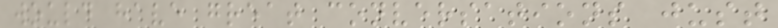would have great conversations just
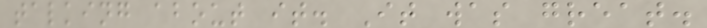talking about it. It was great.
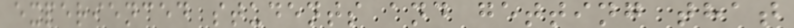experienced students and getting that
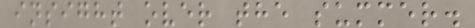insight over the summer.
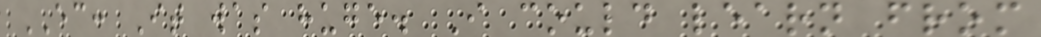EC: It was huge. I could learn from
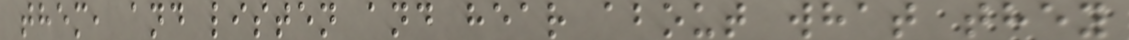them, and listen and hear about what they
